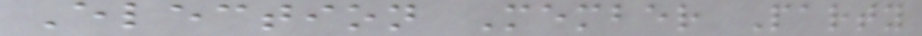Election Member Party
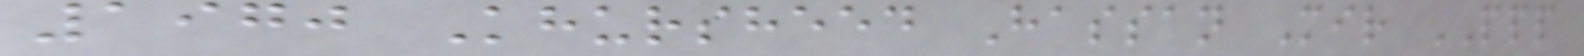1970 Khursheed Hassan Mir PPP
